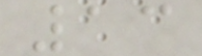13
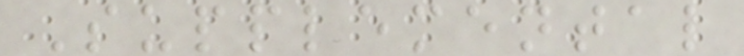Supplemental
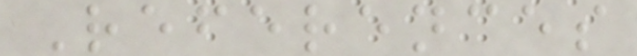References
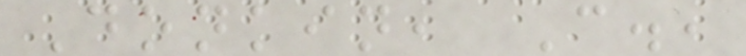Donkin, C.,
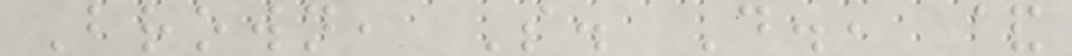Brown, S. D., &
